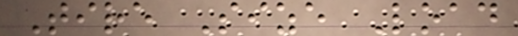Tire Size Load
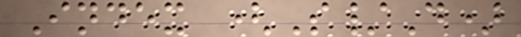Index (S/D)
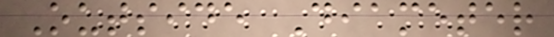Outside Diameter
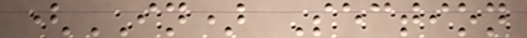(IN) Section
